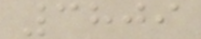3809
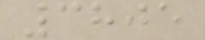3805
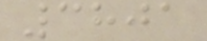3801
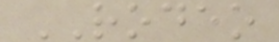RODEO
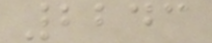2243
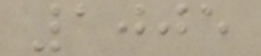1005
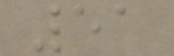51
